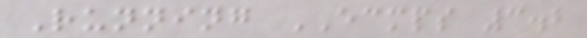Running ECMPS 3.2
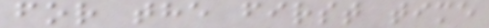for the first time
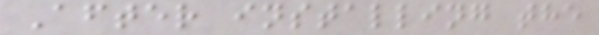After installing the
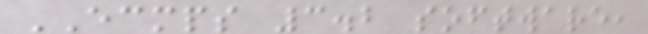ECMPS 3.2 software,
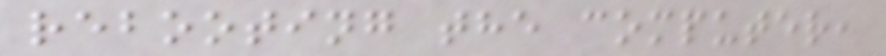rebooting the computer,
